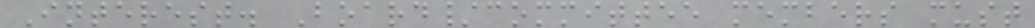Interest. Board/committee members must
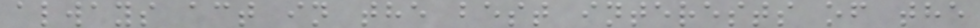always act in the best interests of the
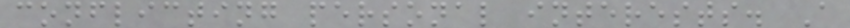conflicting personal interests. A
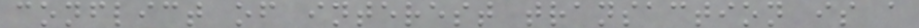conflict of interest transaction is a
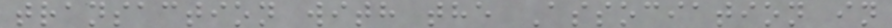transaction with the Association in
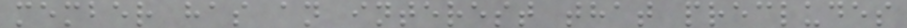member has an interest that precludes
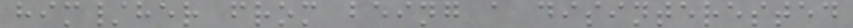him/her from being a disinterested
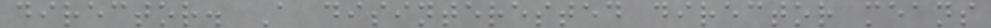director. A disinterested director means
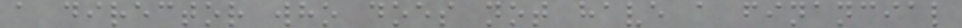a director who does not have a financial
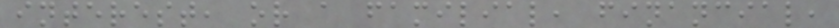interest, or a familial, financial,
